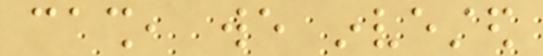cash, we invested
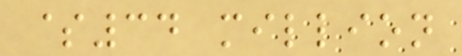$34 million
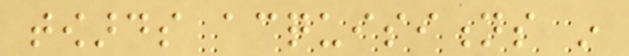towards acquisitions in
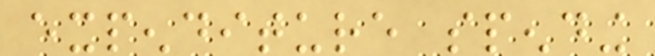expenditure spending
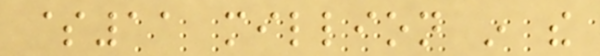$11 million in the
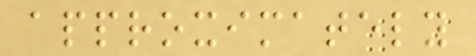approximately
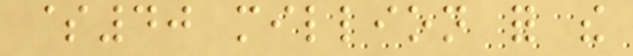$40 million for the
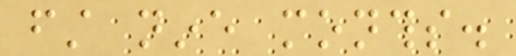first nine months.
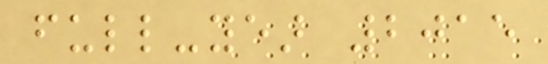full-year 2015
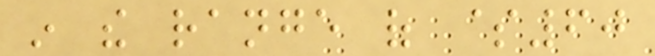in the range of $60
